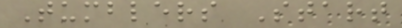Tumblers Start
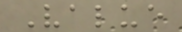Value
